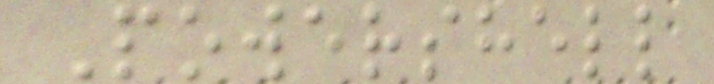Powershell
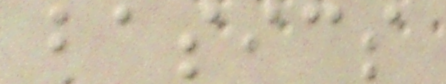basics
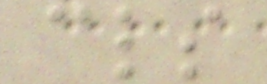cls
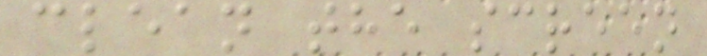clean the screen
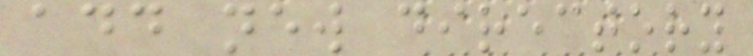add new directory
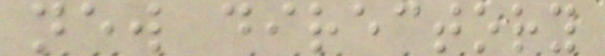new directory
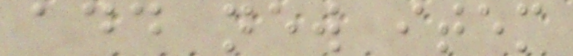add new item
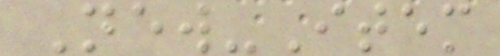New-Item
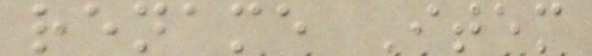rename Item
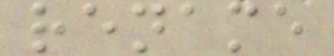rename
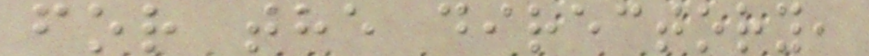for the directory,
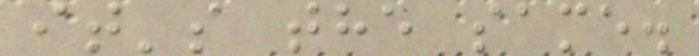it's the same.
